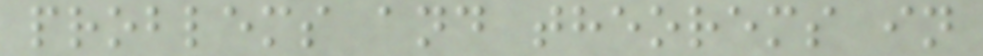problems and theorems in
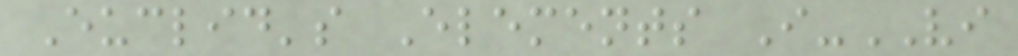Euclid's Elements I-VI
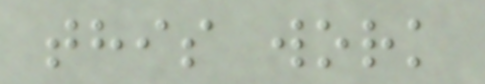this work
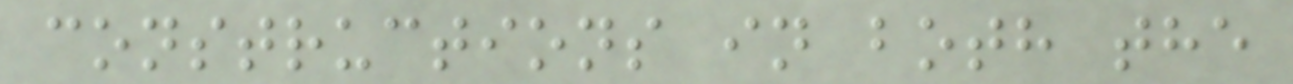constructions in both the
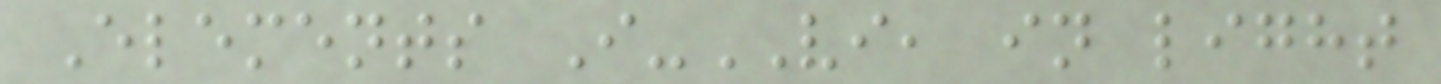Elements I-VI, in light
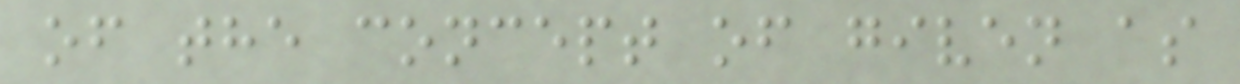of the concept of given as
